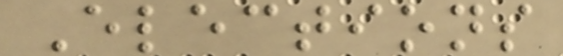Elections
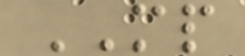MP
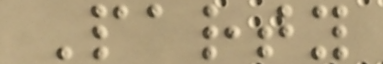Party
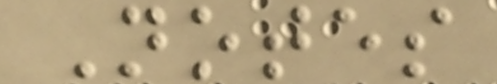Notes
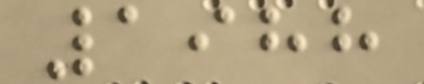1988
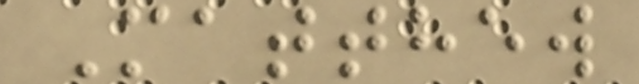Matthew
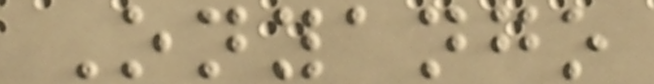Onyango
